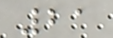21
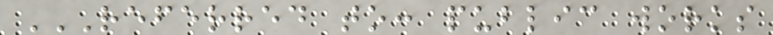REFERRED TO: PUBLIC WORKS
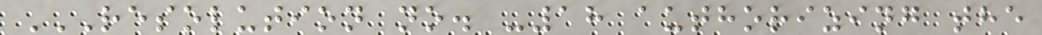RESOLUTION NO. -18 AUTHORIZING THE
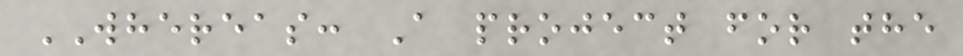WHEREAS: A project for the
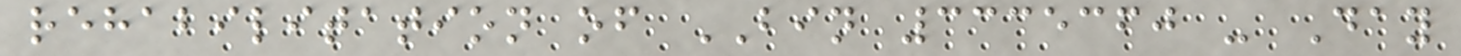rehabilitation of BIN 3335360 - Day
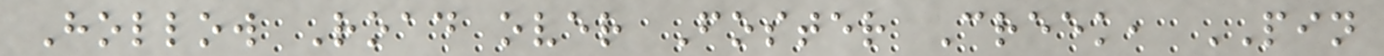Hollow Road over Foster Creek, PIN
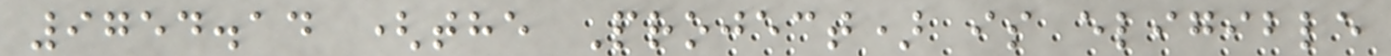9754.14 (the Project) is eligible
